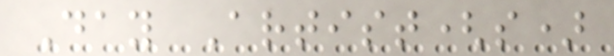Day Artist(s)
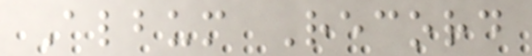Album Record
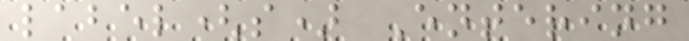label(s) Entering
